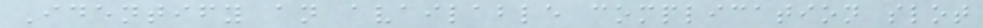Identify an available complication slot
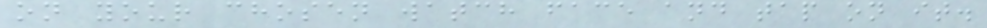on your chosen watch face and tap on it.
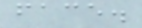face.
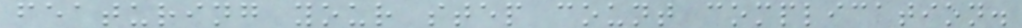featuring your step count complication.
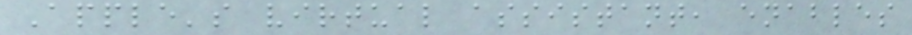Apple's virtual assistant, enables
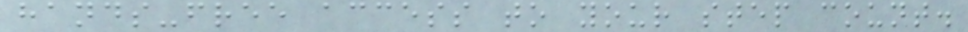hands-free access to your step count.
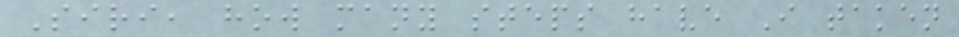Siri, how many steps have I taken
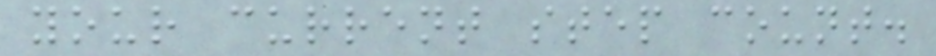your current step count.
